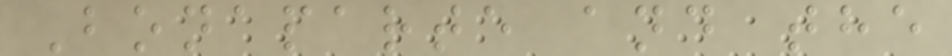Bonaparte and the
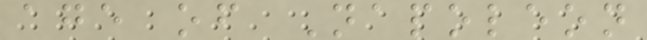age of Napoleon
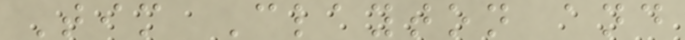Tim Clayton and
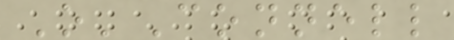O'Connell
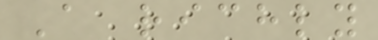A richly
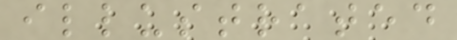illustrated
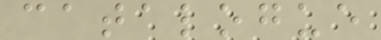catalogue
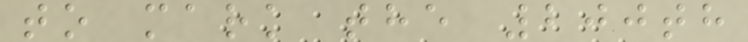to mark the 200th
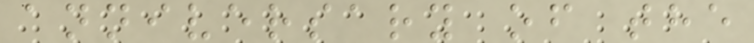anniversary of the
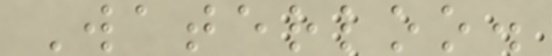Waterloo.
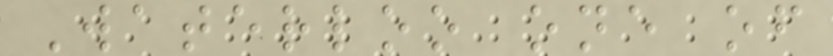Waterloo one of
